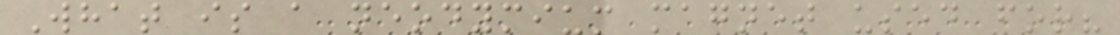What is a neodymium magnet used for?
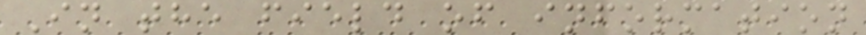In the field of information
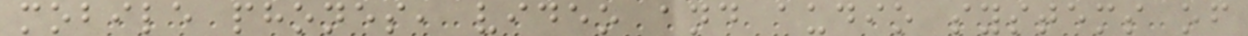mobile phones, video and audio systems of
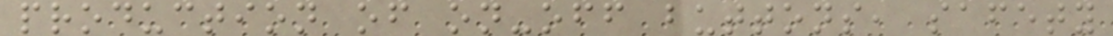production of on-off buttons, safety
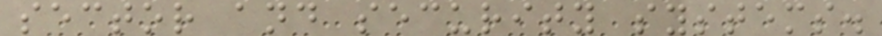sector and security systems.
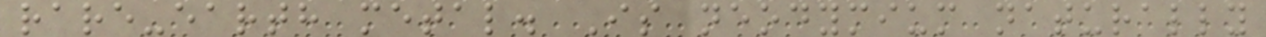rare-earth metal. Is neodymium naturally
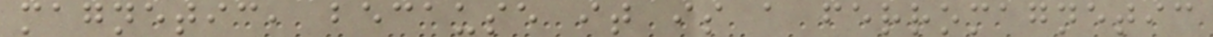magnetic, because it is a ferromagnetic
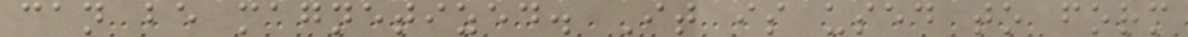can be magnetized. It is used to form
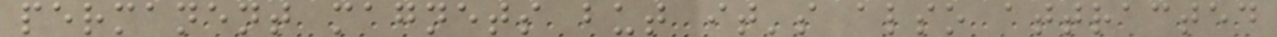permanent magnets but it's also attracted
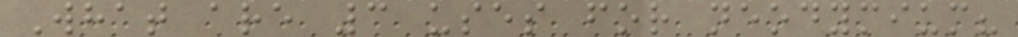What are 3 uses for neodymium?
